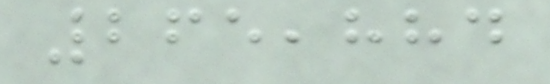265,884
